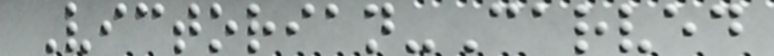Victorian-Carved
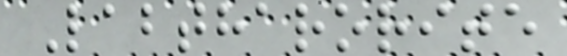Labtharorite
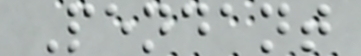Pendant
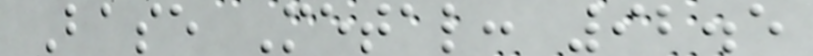Base Metal: 92.5
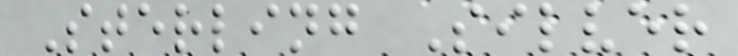Sterling Silver
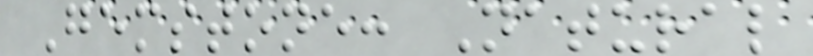Gemstone: Natural
